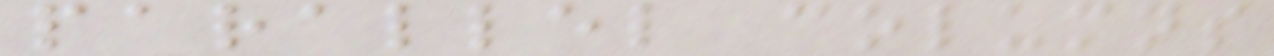parallel columns
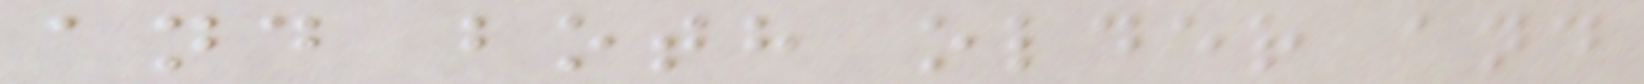and both older and
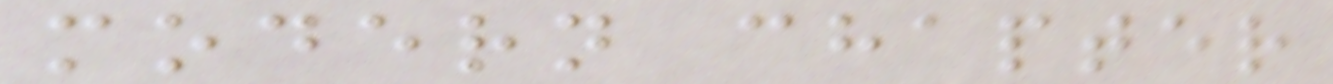modern chapter
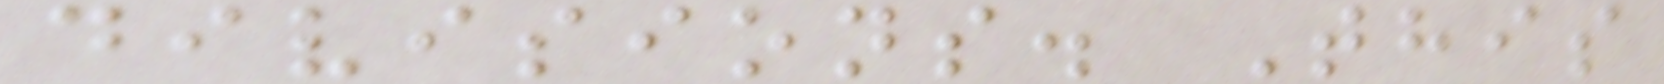divisions. This
